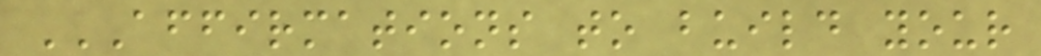AFFIRMATIONS TO BUILD YOUR
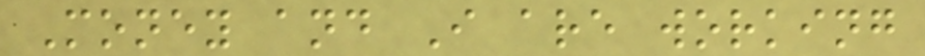Money and I are working
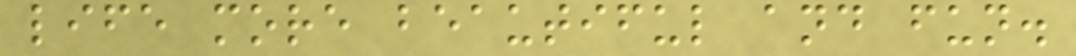life more beautiful and fun.
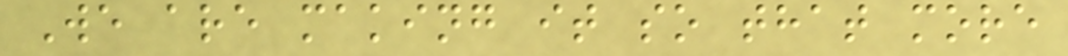We are making it so that more
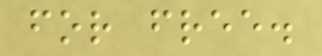for free.
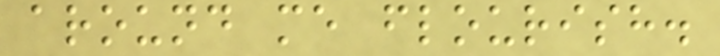around me flourish.
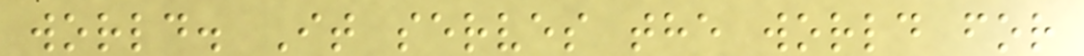world. It serves the world for
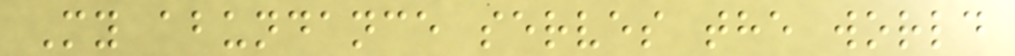My abundance serves the world
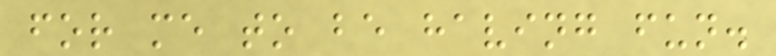for me to be having fun.
